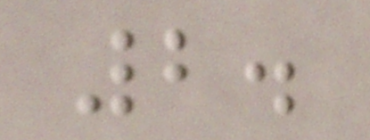2.
